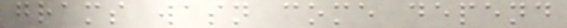grams wasn come depend
